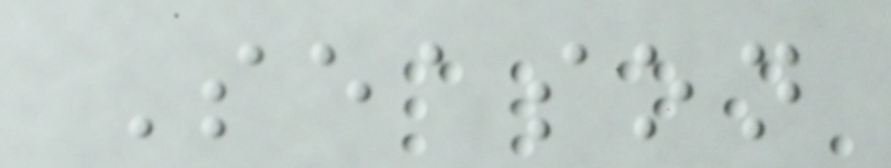Season
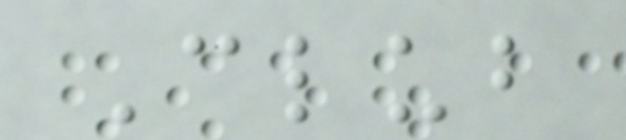Club
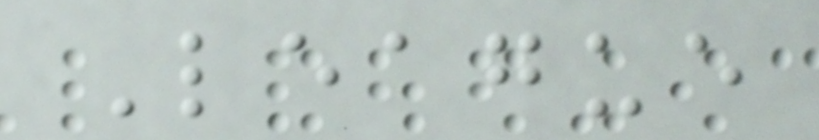League
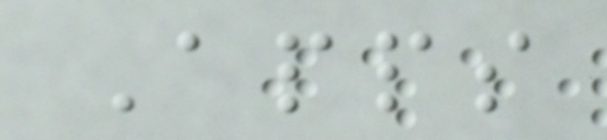Apps
